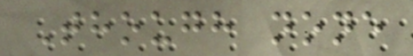Though none
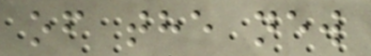of the new
